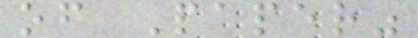of Paper"
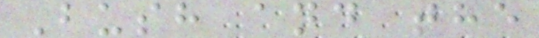Bush and the
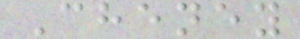Cheney
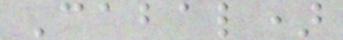Cabal)
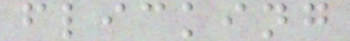flicking
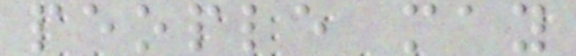people may
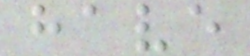have
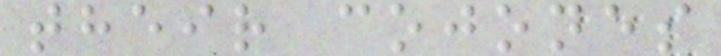their cojones
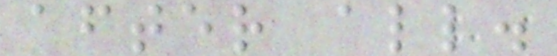after all.
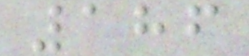186
